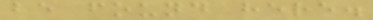be found here.
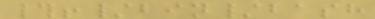#!/bin/bash
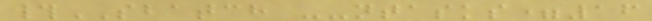#SBATCH --ntasks=16
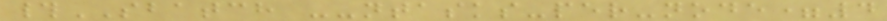#SBATCH --ntasks-per-node=4
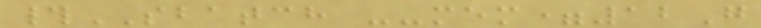#SBATCH --mem=12G
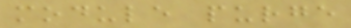module purge
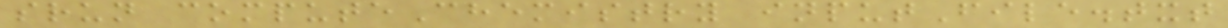srun computeChemistry inputFile.txt
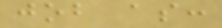job as:
